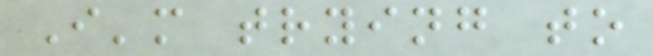I'm trying to
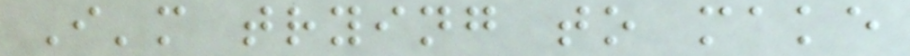I'm trying to make
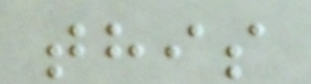this
